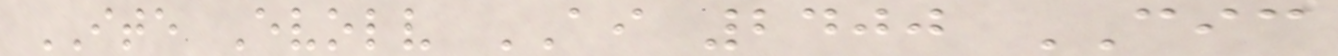ITE Evolv AI 2400 CIC
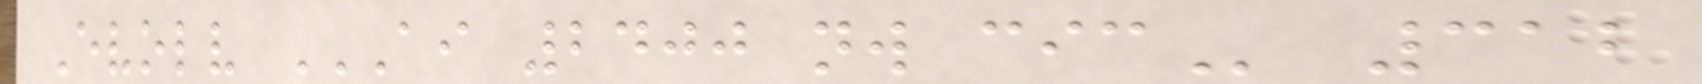Evolv AI 2400 NW CIC 312
